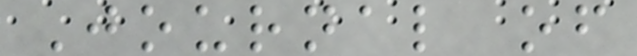Journal of
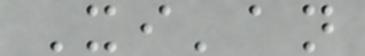Xi'an
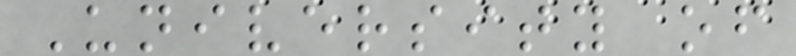University of
